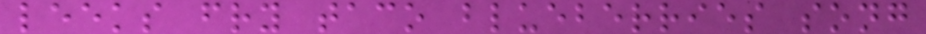leeks fry taco blueberries song
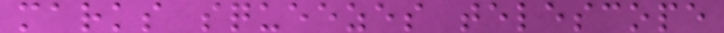marks squeezes telescope
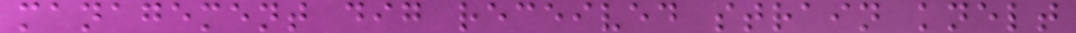management dig received strain knelt
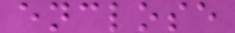enclose
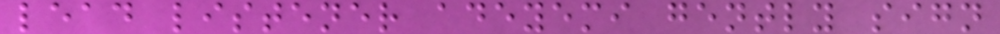lead listener adeyemi gently sign
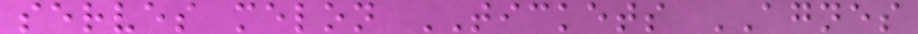serves melon TICKETS AGNES
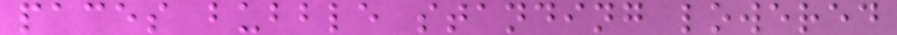paces bubble standing lowered
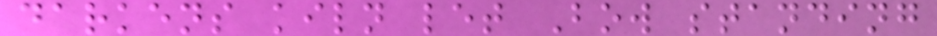darkens kiln let Bow standing
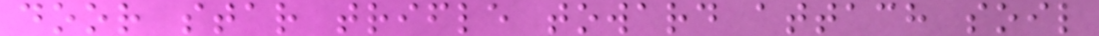door star trifle toward attach soil
